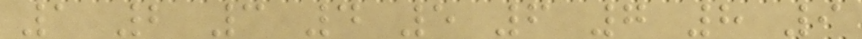1 2 3 4 5 6 7 8 9
